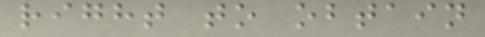right to obtain
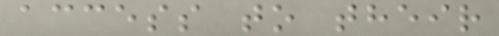access to their
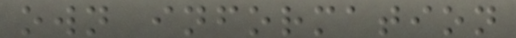own information
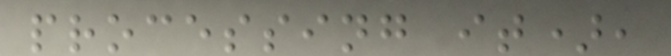processing it),
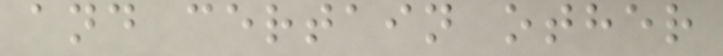and certain other
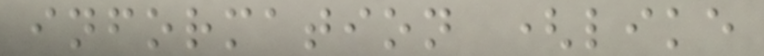information (like
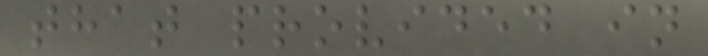that provided in
